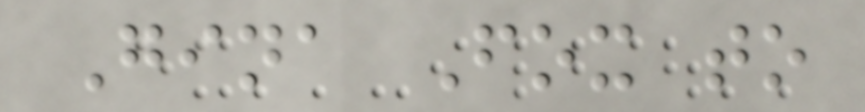Gina Fox to
